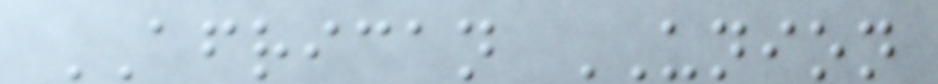AFRICAN UNION
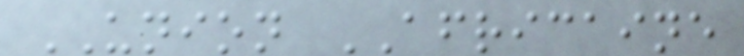UNION AFRICAINE
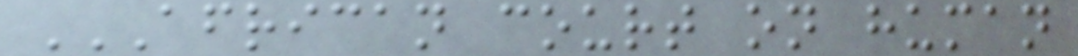AFRICAN COURT ON HUMAN
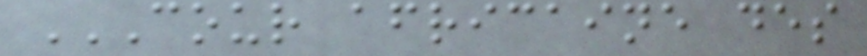COUR AFRICAINE DES
